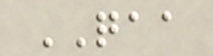QAA
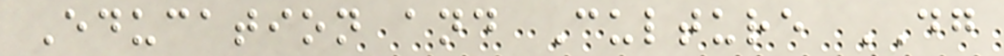Education and Culture DG
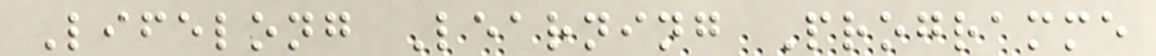Lifelong Learning Programme
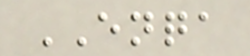ENQA
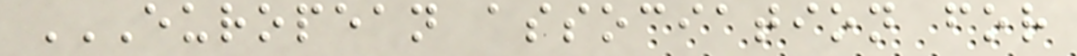EUROPEAN ASSOCIATION FOR
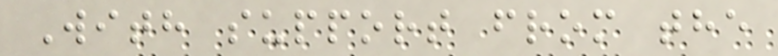With support from the
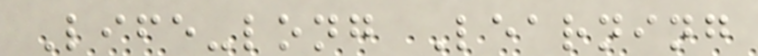Life-long Learning
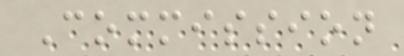Commission
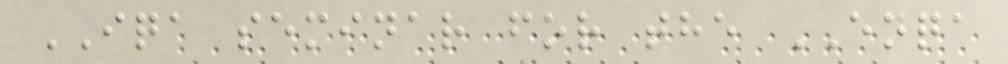IQA seminar for the ENQA
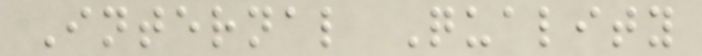Internal Quality
